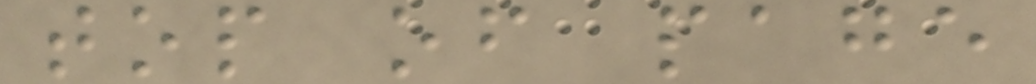top of page
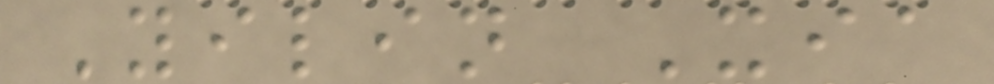Yilin Xia
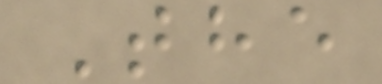The
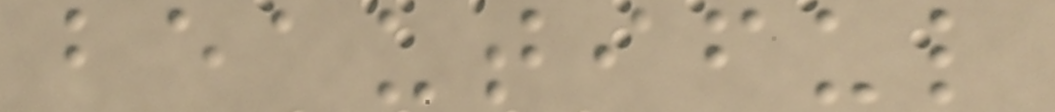beautiful
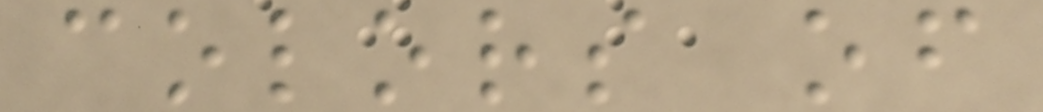colors of
